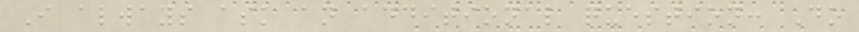I always ask an additional question: Do
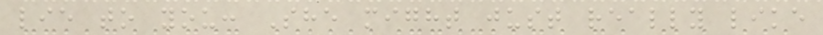lie to you: She might just really like
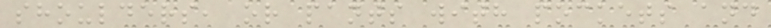shoulders, or pants with pockets and
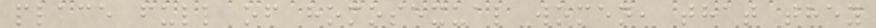place full of homosexual women, that they
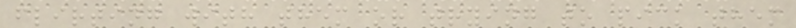flirting with them or trying to pick them
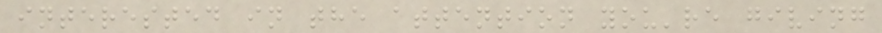interested in the attention you're giving
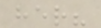her?
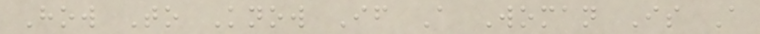How To Know If A Woman Is A
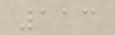113
